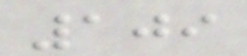109
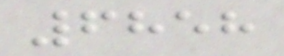6858
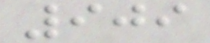909
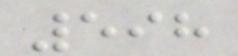598
